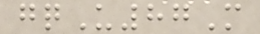gqU87M
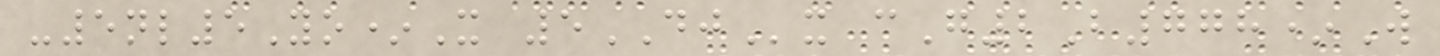-5nl5Yo*X 5DJx cG2B778*W
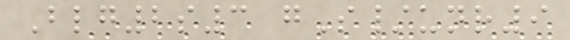Blg2s3 gS/unr9
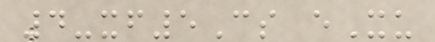4-xf5Cs eXu
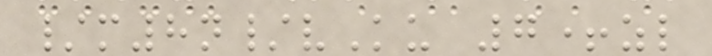/m8n/vKu 7+zl
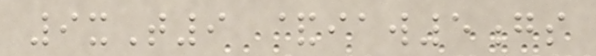9xT9 &iaw5gs
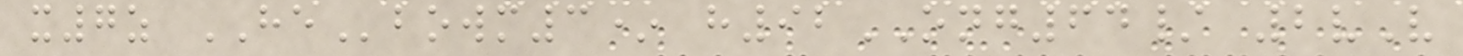x7z HEbowm3* h92ONG64/ 2vV
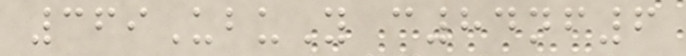369UbuY c84nf6
